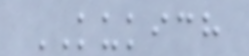KUKICH
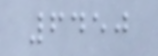6450
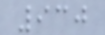930
